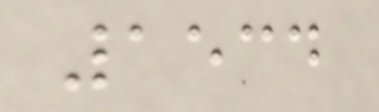1534
